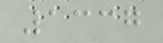1337
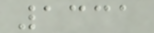1331
